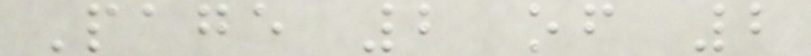Page 2 of 2
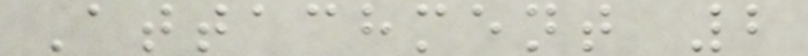Attachment 2
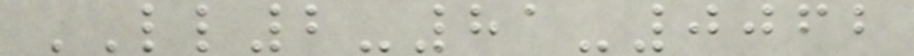LL2-81-0062
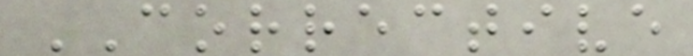CORRECTIVE
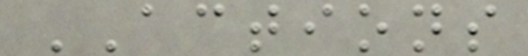ACTIONS
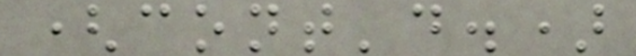(cont'd.)
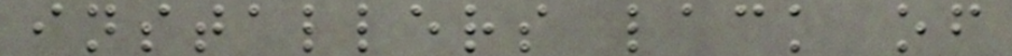installers lack of
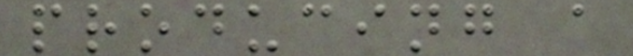producing a
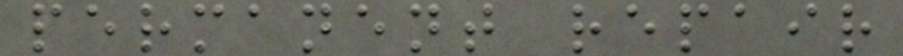permanent repair
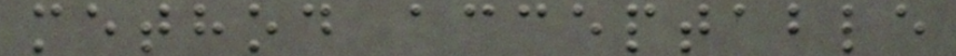method acceptable
